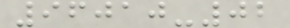96010-02
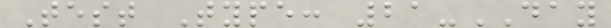Test Type: 21-DAY
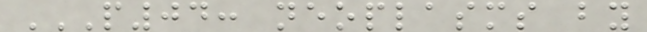P04: NEOPLASMS BY
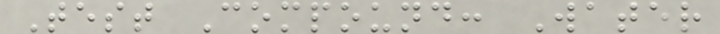Test Compound: Water
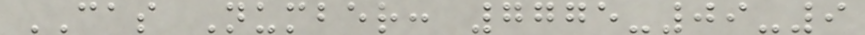CAS Number: 7775-09-9
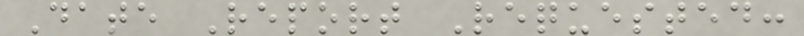Date Report Requested:
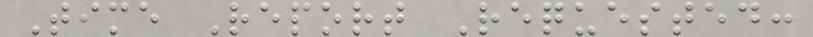Time Report Requested:
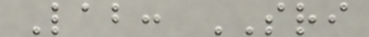Lab: SRI
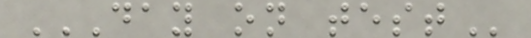DAY ON TEST
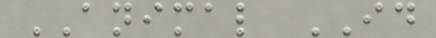ANIMAL ID
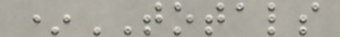*TOTALS
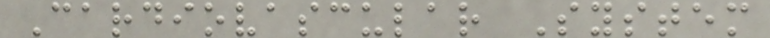Cardiovascular System
